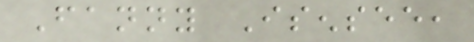Fanny Isensee,
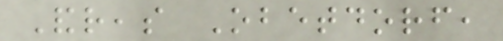Andreas Obetdorf,
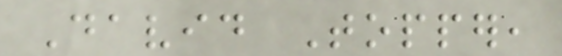David Topper,
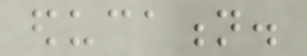education.
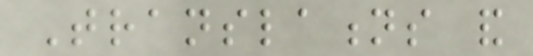Translations and
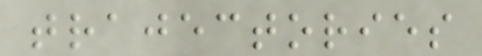trajectories
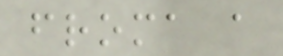froma a
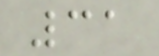31
